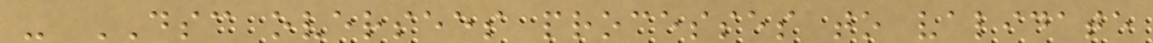- DSC oversees processes to validate
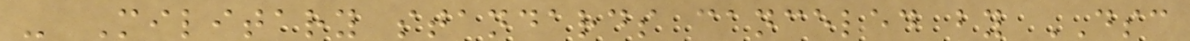- Military standards canceled by DSC
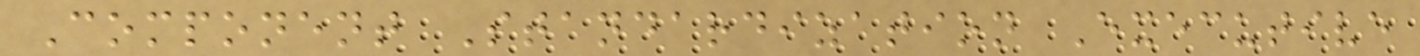Component Standardization Executive
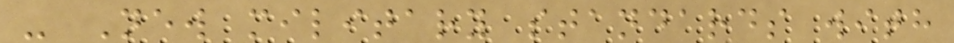- New military standards with
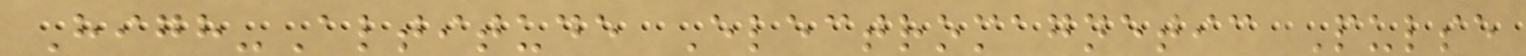High-Altitude Electromagnetic Pulse
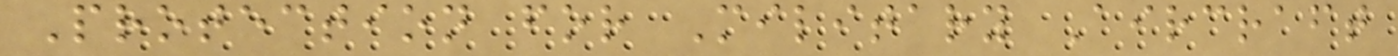Protection for Military Aircraft
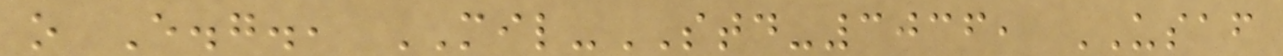o E.g., MIL-STD-3036, USAF
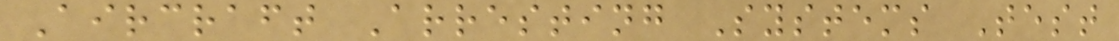Aircraft Arresting Systems Test
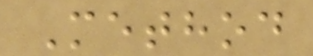Method
